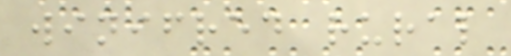winifred rural
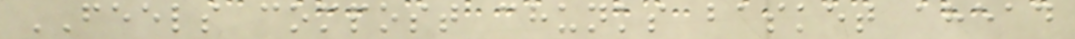FEELS compost chunks basket ahead
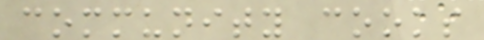community cooks
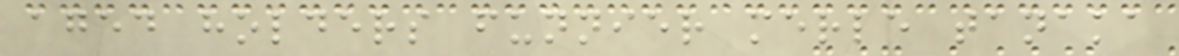aged holders funnier merle tanaka
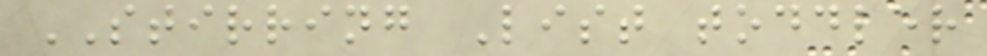STIRRING List toddler
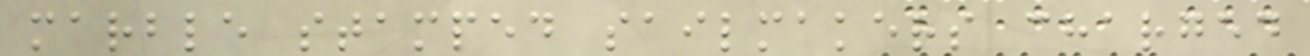marble stamped sailmakers charged
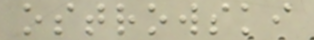ostrowski
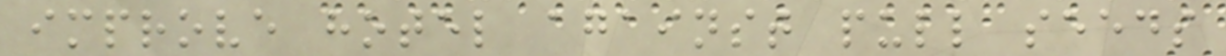improve hotel against pull seeds
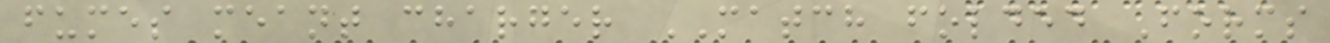fumes meant charger MATCH folded Forms
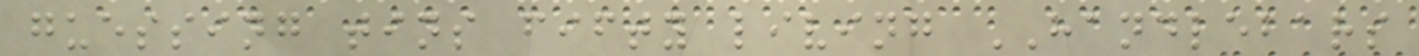guessing tins fifty living HANDLEBARS
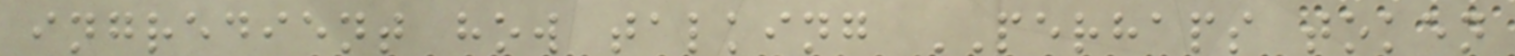ingredient how talking PERHAPS token
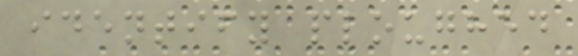identify ploughed
